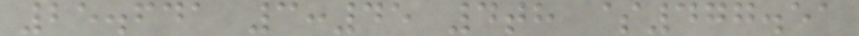25.641 3:45 4th $477.51
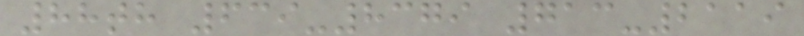88th 639-8379 713-2119
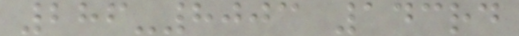286-8003 143rd
